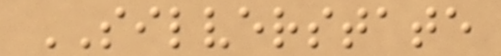SILVERSTATE
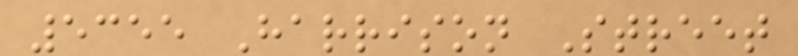5355 Harrison Street
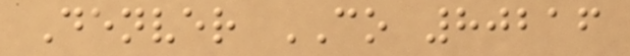Denver CO 80216
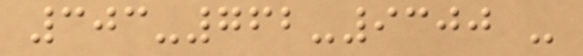303-762-9300 -
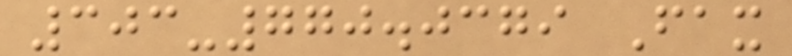303-770.0379 Fax
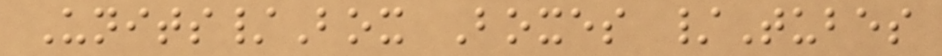Units/Box Boxes /Tubes
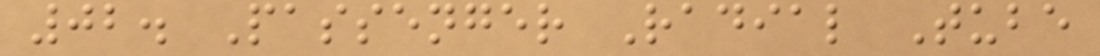02. Passenger Radial Tube
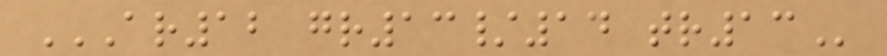AR12 GR13/14 TR13
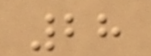28
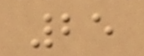25
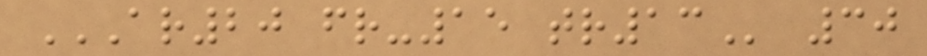AR20 FR-15 TR13 30
